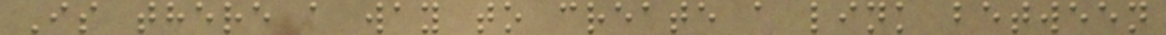Is there a way to create a link between
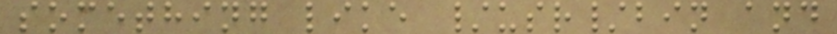something like /usr/bin and
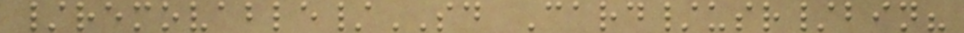/removable/SD Card/usr/bin?
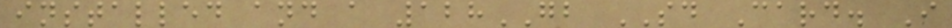installed and a 128GB SD Card. I
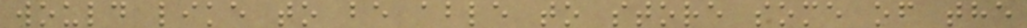would like to be able to store some of the
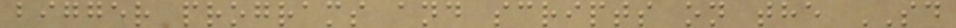bigger programs and scripts on the SD
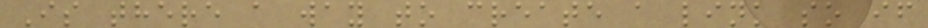Is there a way to create a link so if
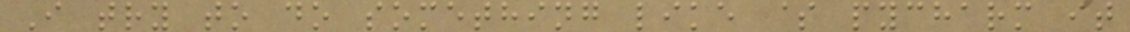I try to do something like $ pycharm it
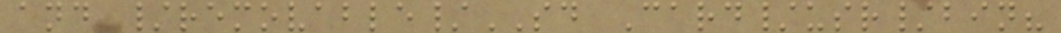and /removable/SD Card/usr/bin?
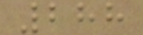288
